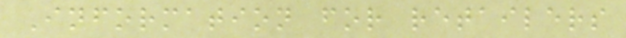Information for retailers
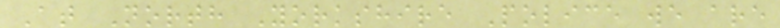At North Yorkshire Police we are
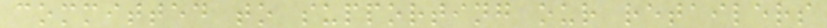committed to supporting our retailers
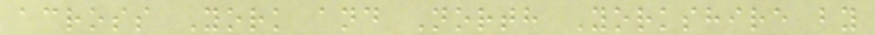across York and North Yorkshire by
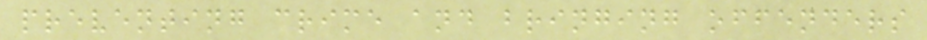preventing crime and bringing offenders
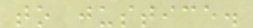to justice.
